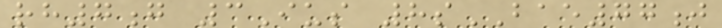rh7g 3Ius 8sBAE77j
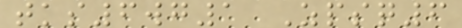tks6wg1 Zpsq6
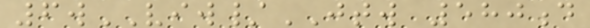6wVIW/JTW 580d
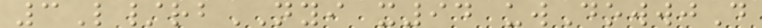3L/rbNYI x94 uwDowwjD
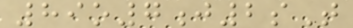89o7j2sT
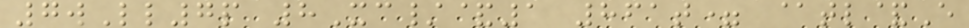7wLl7p 8Xc/&1 861t= @tl&E
